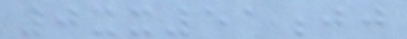0xx51jj
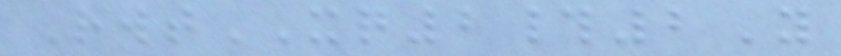RwtXQ2#2Y
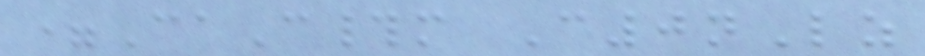=CaC#m C0nLz
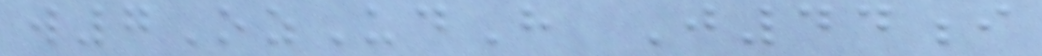w7OzUdH J44i
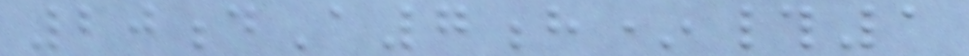20dA7h*#1
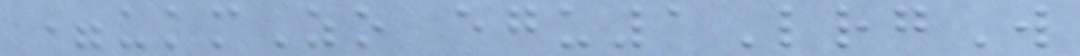=ukmZo egu1LrgW
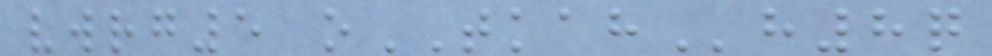vwrg5 oTKAHh8q
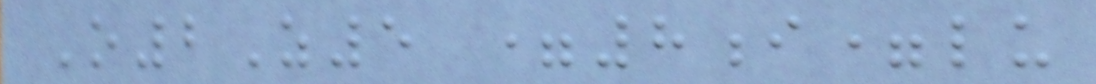O2Z5 =8i=lu
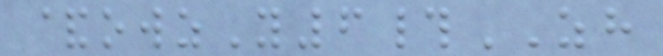&owzY6#ZH
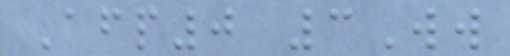Afp0 3Ww
